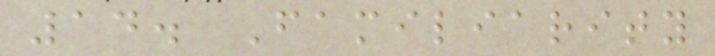14. Familiarity
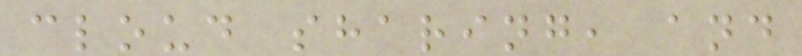cloud sharing, and
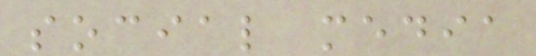social media
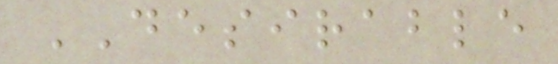DESIRABLE
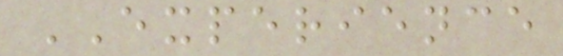EXPERIENCE
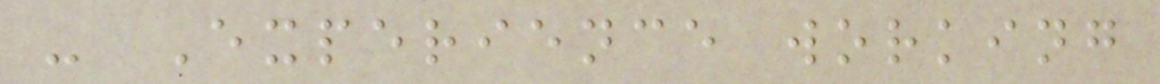- Experience working
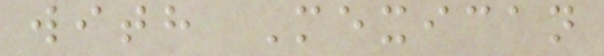with Mexican
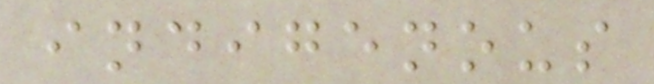indigenous
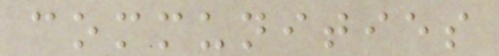communities
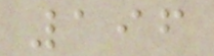196
